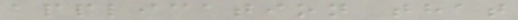application that
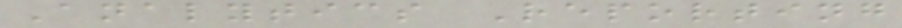Analytics Reporting
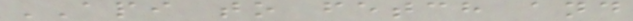API to fetch and
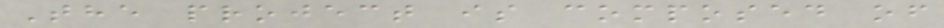The project is composed of
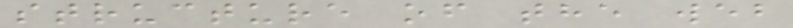structure of the web
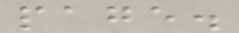page.
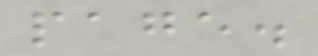page.
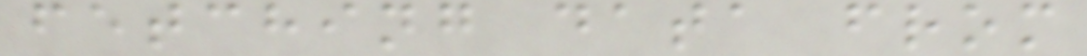fetching data from
